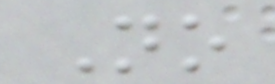No
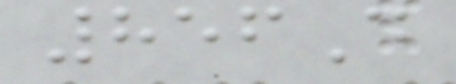856D
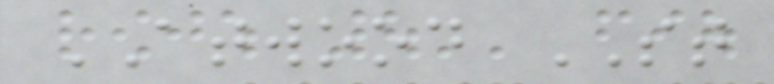ATWOOD ST
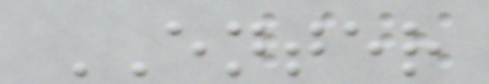ENTER
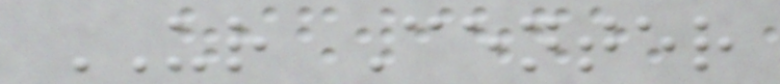UR Center
